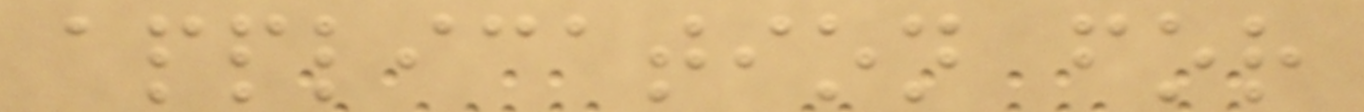application for
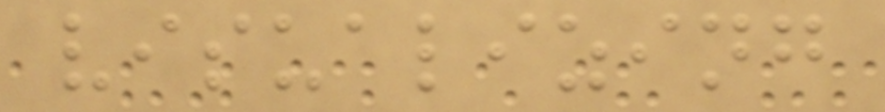visualizing
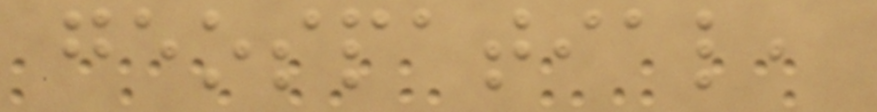geospatial,
